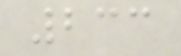233
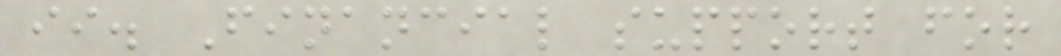ii. Financial support for
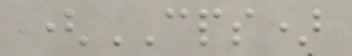(CPS)
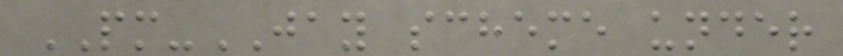PM-JAY scheme under
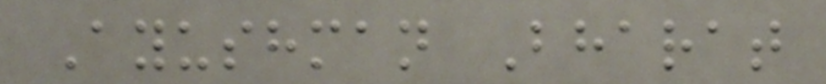Ayushman Bharat
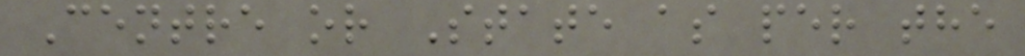Centre or State as per the
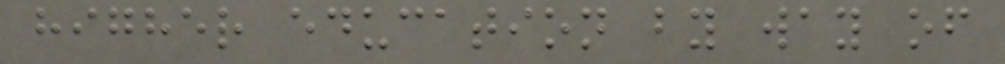higher education by way of
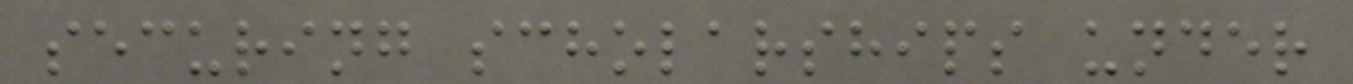securing scholarships under
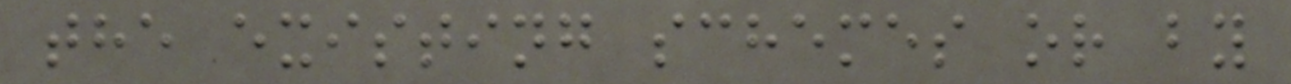the existing schemes or by
